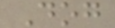Dog
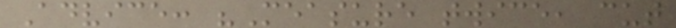Advice: "Measure twice, cut
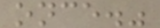once."
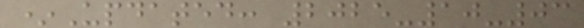*Updated: 2025-10-03
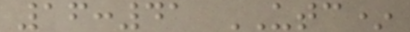16:41 UTC*
